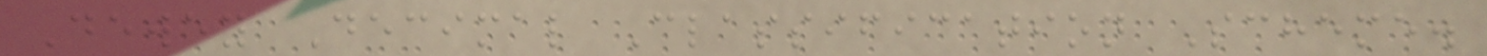Dewey Decimal Classification Scheme.
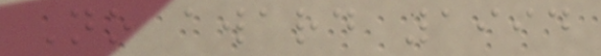No award 1994
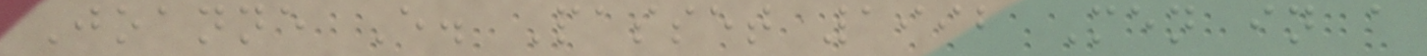Joanne E. Passet 1992 Men in a
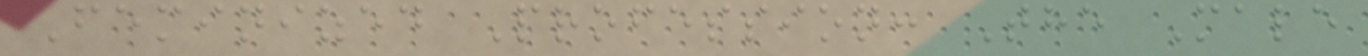Feminized Profession: The Male
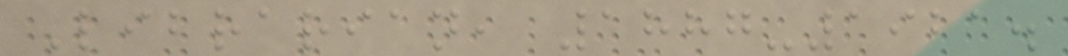Librarian, 1887-1921.
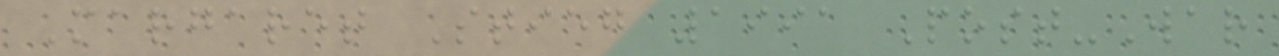Margaret Stieg 1991 Post-War
